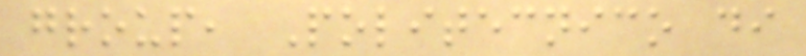group, Politecnico di
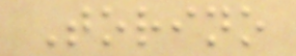Torino
